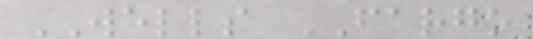WELLS FARGO
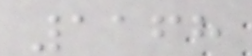1168
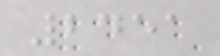2451
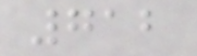712
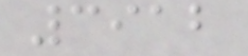3912
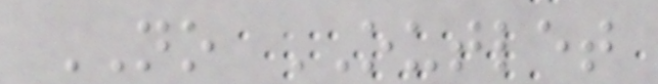NO OUTLET
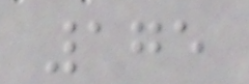175
